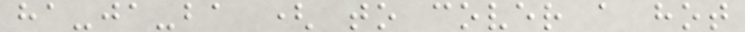ha-ja-ba ( to cover a hot
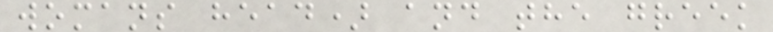womans head) and the greek
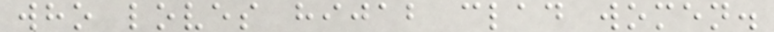who loves hijab clad women.
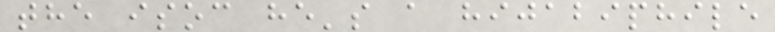the isoc he's a hijabiphile
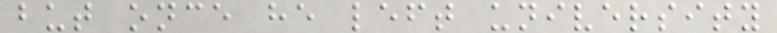but once he left university
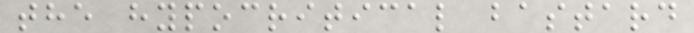the hypocritical bastard
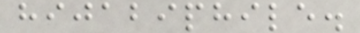hijabiphile.
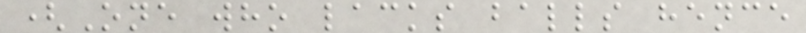(One who lacks balls hence
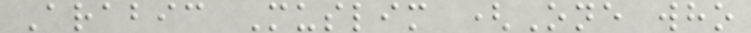Arabic Muslim (One who
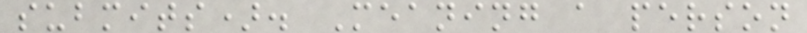submits). Meaning a person
